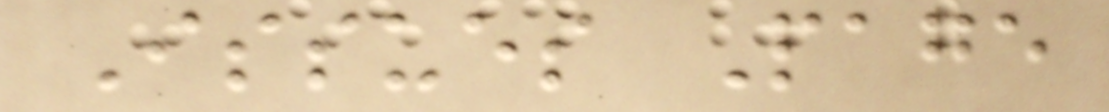Issues Page
